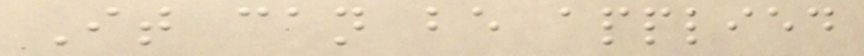It can be applied
